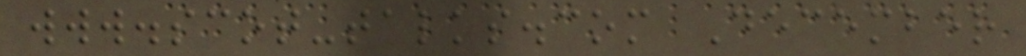www.scot-talks.com December
